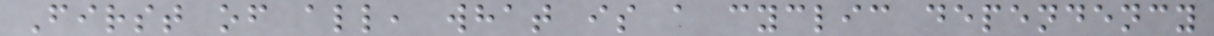First of all, what is a cyclic dependency
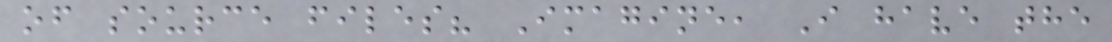of source files? Imagine, I have the
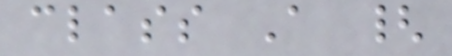class A {
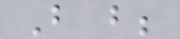B b;
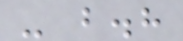- b.h
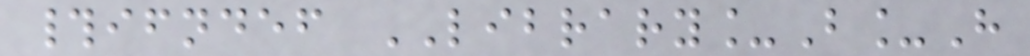#ifndef LIBRARY_B_H
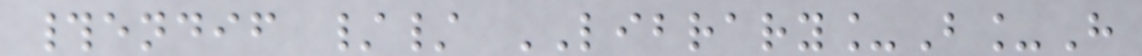#endif // LIBRARY_B_H
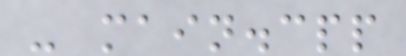- main.cpp
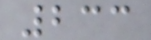233
